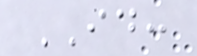ID:
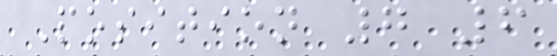Position 7 6
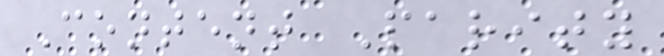Content Parity
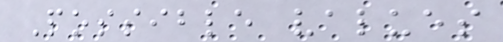Possible values
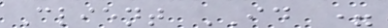Client ID =
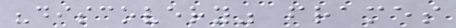"discovery" frames
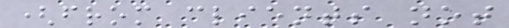(from clients not
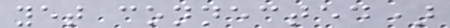yet connected)
